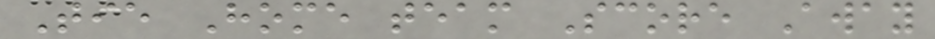Tie Home team Score Away
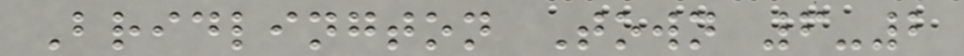Bridlington Town 6-2
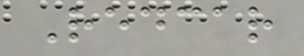Redcar
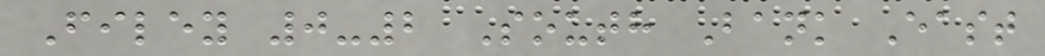Filey 0-2 South Bank East
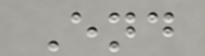End
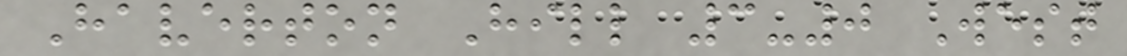Haverton Hill 3-0 West
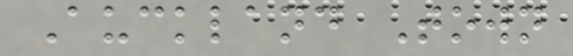Auckland Town
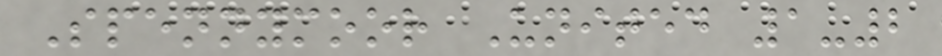Spennymoor United 1-2
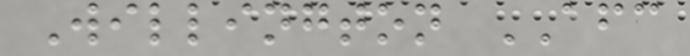Willington AFC
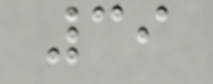39
